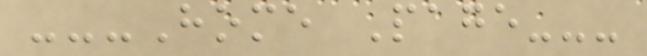---Home Page---
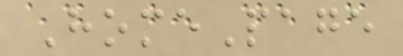HomePage
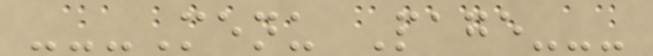---Menu Page---
